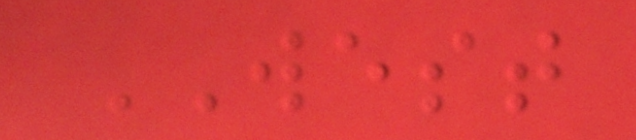WEST
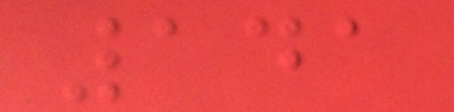141
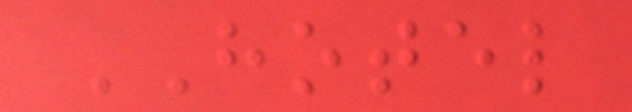HOTEL
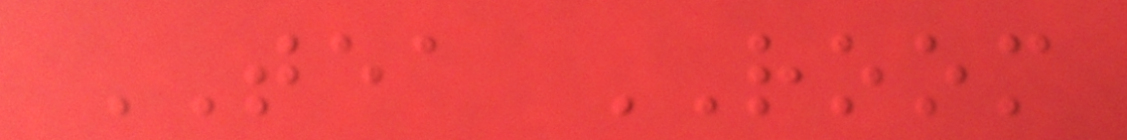TEA ROOM
